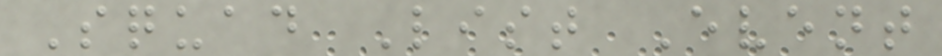Squad List Event
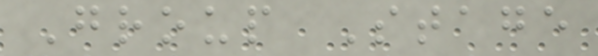Group Stage
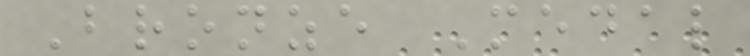Bronze Medal
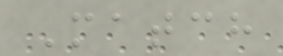Match
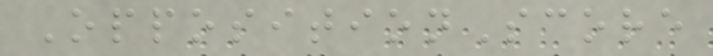OppositionScore
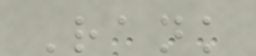Rank
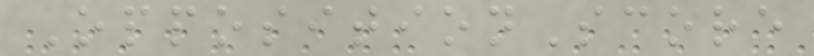OppositionScore
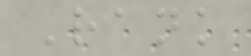Rank
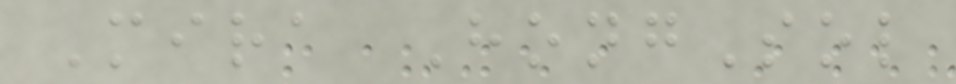Mira HongSol
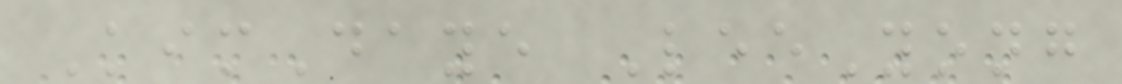KimDaye LeeYong
